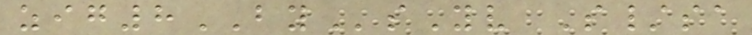zig8BYsYv S/sa
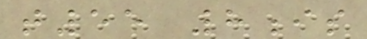t55 8is
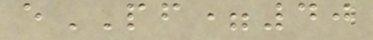ePF=40
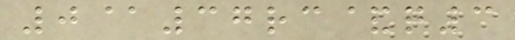0@37rc&q3
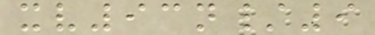xv93n/9
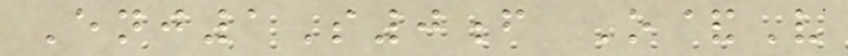Enj1S0f O&V
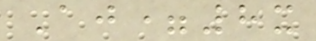Aj=8x
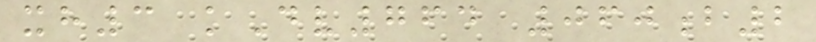xh3 kDv764 060b2
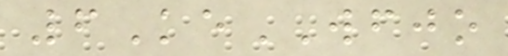6KeWFJO
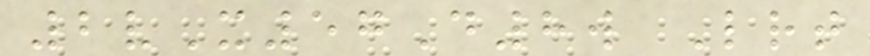2vX57D8w Lrt
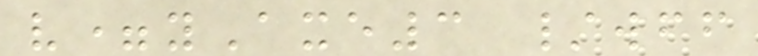v=yAxe3 /wff
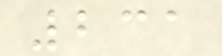231
